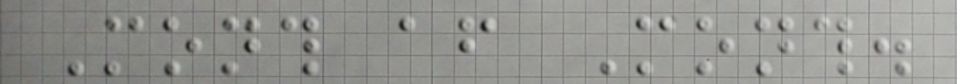Month after Month.
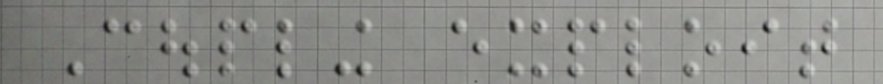Coupling exploit
